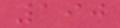190
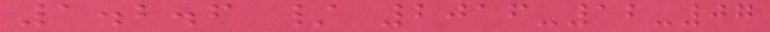1.2.6 / 2016-12-07
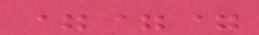===
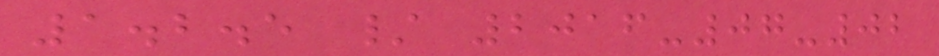1.2.5 / 2016-07-02
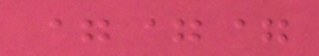===
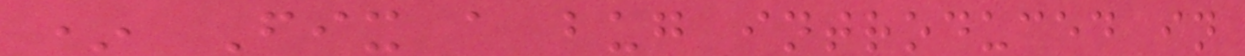* Fix a bug introduced in
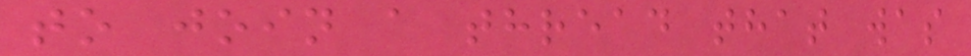to join a thread that was
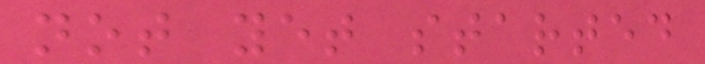not yet started
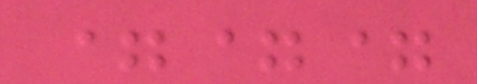===
